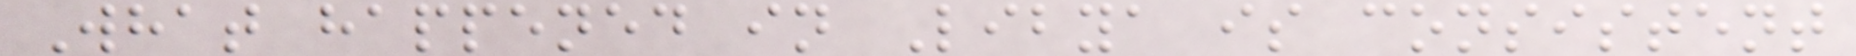What happened in Libya is consistent
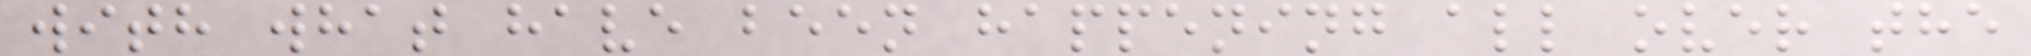with what have been happening all over the
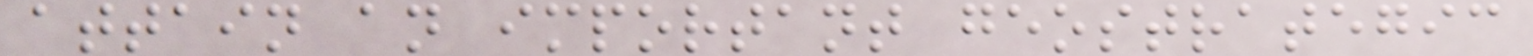attain an important geostrategic
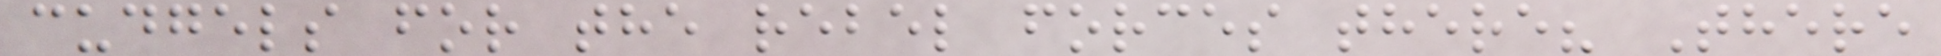cudgels for the rebel forces there? There
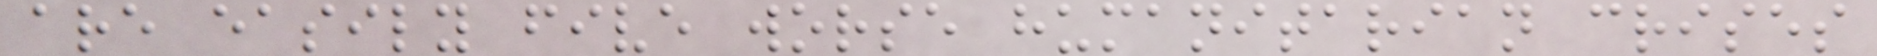are easily five worse humanitarian crises
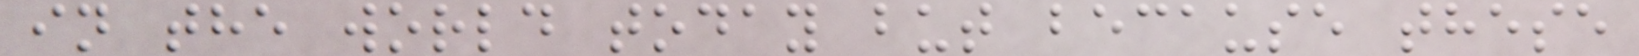in the world today but because these
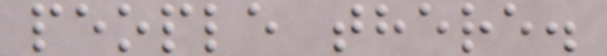people there.
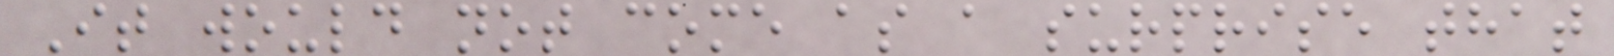It would not come as a surprise that
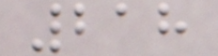218
